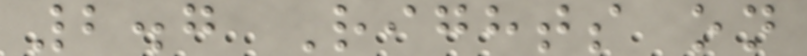2.7 Rights on
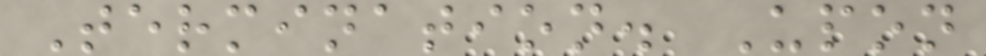Termination. Upon
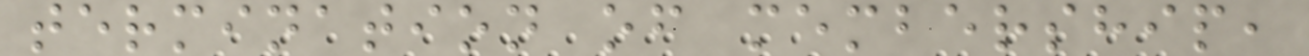termination of membership,
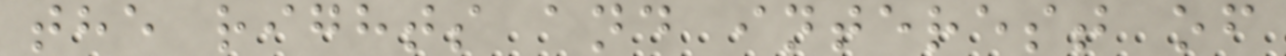the rights and interest of
